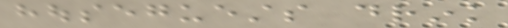houseguests drink
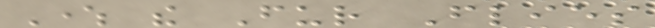Where the Fur Flies
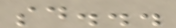said...
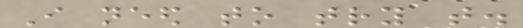I need to try that.
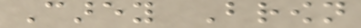Carey Brown
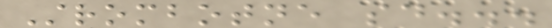Strombotne said...
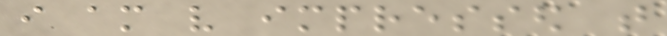i am very impressed that
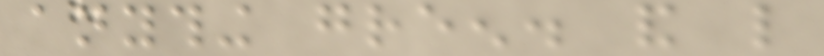anything green. and like
